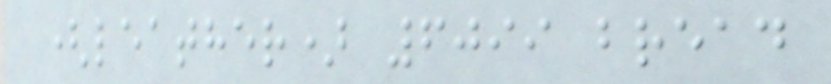(leather) 6099 bread
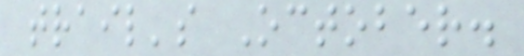trail's October.
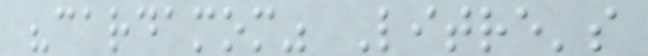"cardamom" Litre's
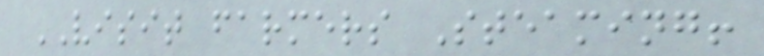VISIT farmers Steaming!
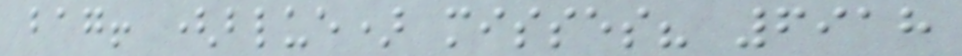bag! (blue) misses? 6918
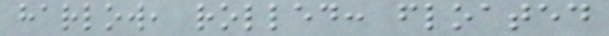harlow, rolled: floated
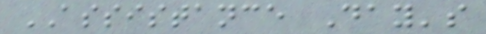ASSISTANCE Day's
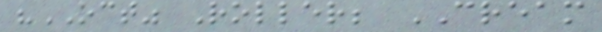"OCT" Roller; CREAM
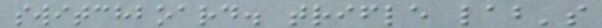switchboard. trifle lab's
